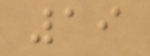19
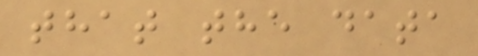that the data
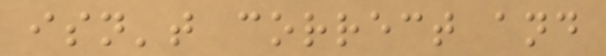isn't correct and
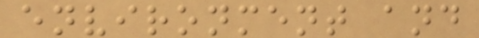environment and
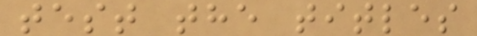test the titles
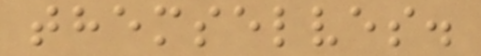themselves.
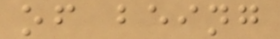of being
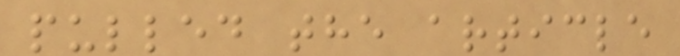pulled the article
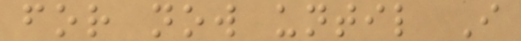for now until I
